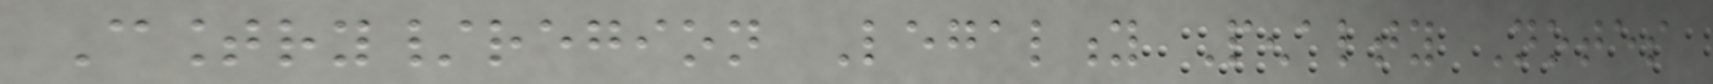Country/region Legality Penalty Notes
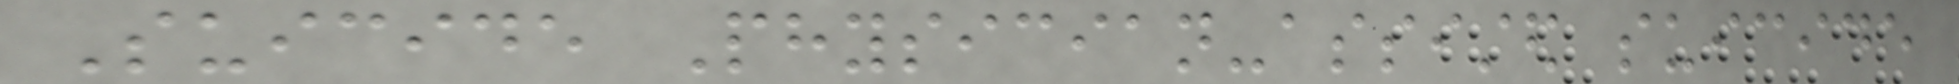Suicide Physician-assisted suicide
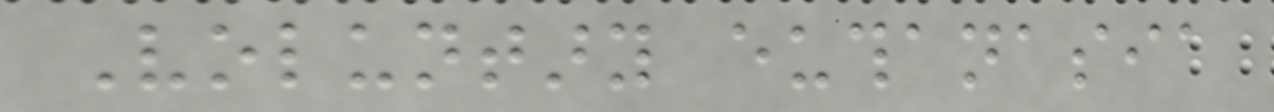Voluntary euthanasia
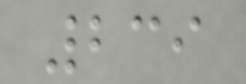239
